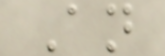An
